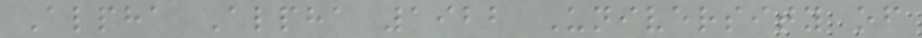Alpha Alpha 1922 University of
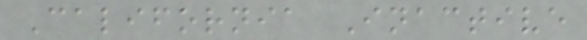California Inactive
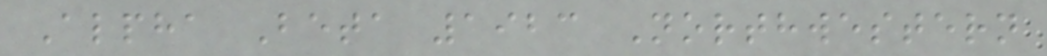Alpha Beta 1923 Northwestern
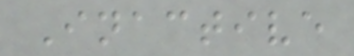Inactive
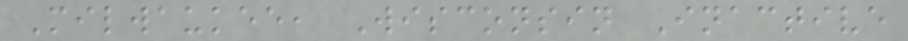Milwaukee, Wisconsin Inactive
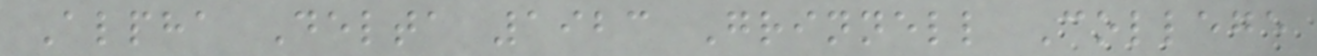Alpha Delta 1923 Grinnell College
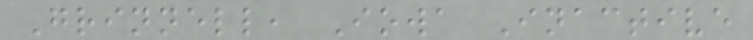Grinnell, Iowa Inactive
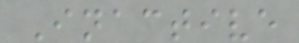Inactive
